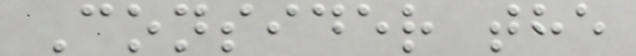Consider the
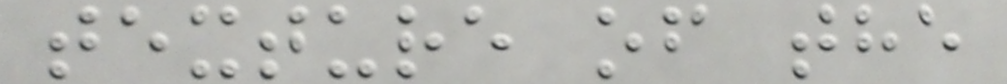texture of the
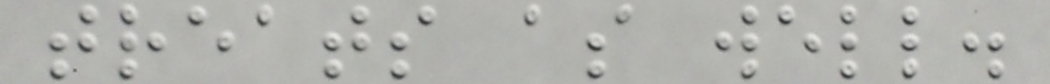treats as well.
